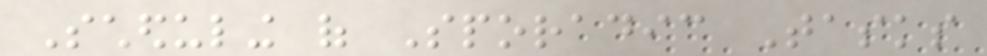Scheduling of Sporadic Tasks
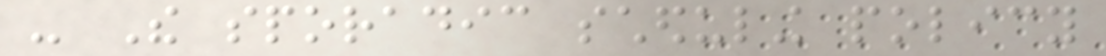- The sporadic scheduling policy
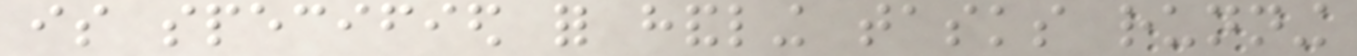is specified for handling tasks running
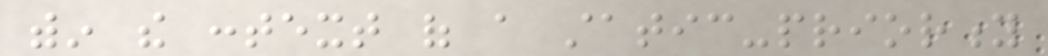within the context of a static-priority
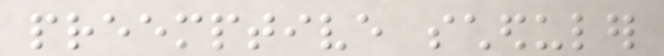preemptive scheduler
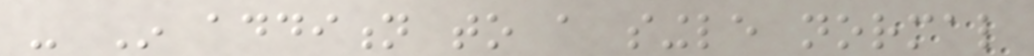- In addition to a single normal
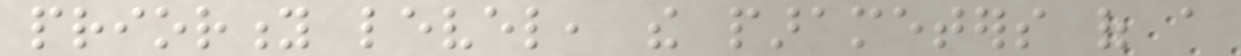priority level, the parameters of a
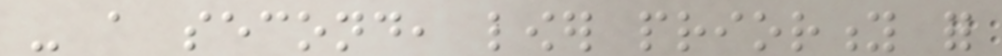- a second, lower priority for
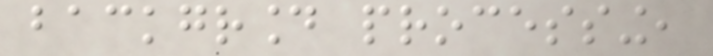background processing,
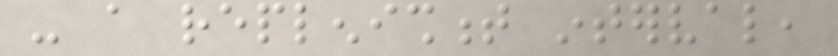- a replenishment interval,
